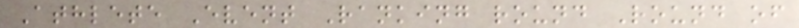Athlete Event Ranking round Round of
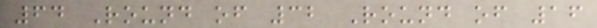64 Round of 32 Round of 16
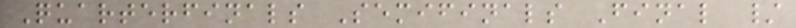Quarterfinals Semifinals Final /
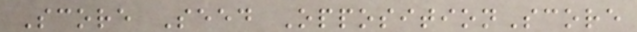Score Seed OppositionScore
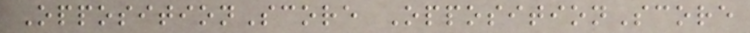OppositionScore OppositionScore
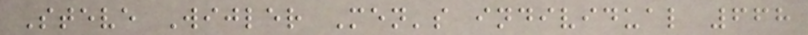Steve Wijler Men's individual 668
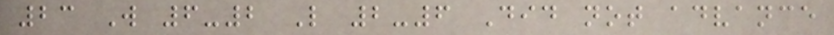23 W 6-2 L 2-6 Did not advance
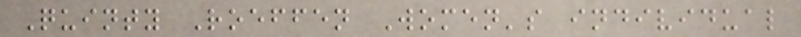Quinty Roeffen Women's individual
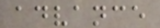advance
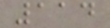114
